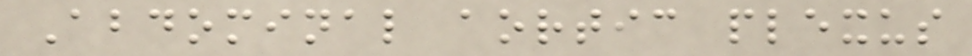Abdominal aortic plexus
